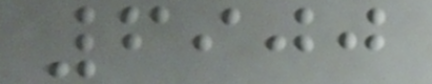6900
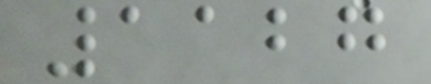1127
